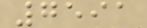7591
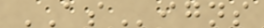ASigns
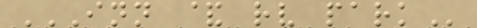INN & RV PARK
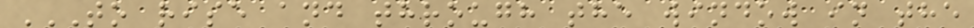TO RISE AND THROUGH THE WINDOW IN THE
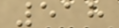518
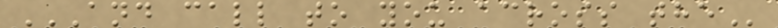AND CALL TO YOU ACROSS THE
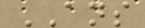ANS
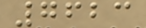7623
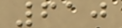610
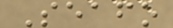Seafo
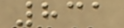831
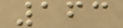163
